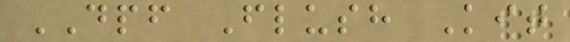DPF Flush Kit
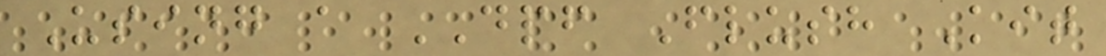Using a DPF Flush Kit
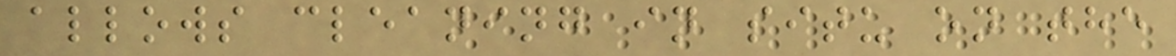allows cleaning in situ on the
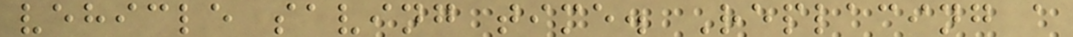vehicle saving time. Replacing a
